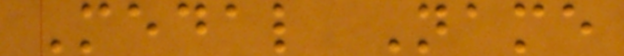Medal Name
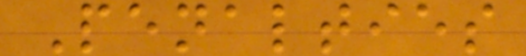Penalties
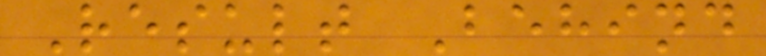Result Behind
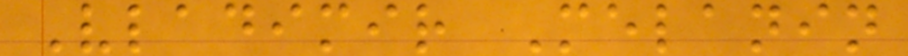Vladimir Melanin
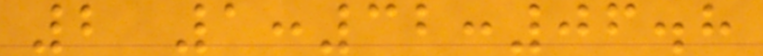2 1:32:06.8
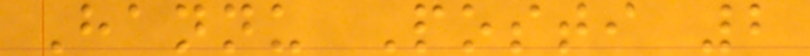Hannu Posti 2
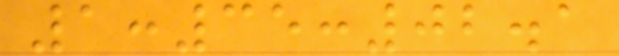1:35:02.1
